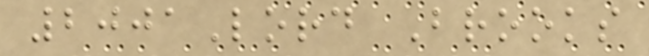2001Lord Brooks
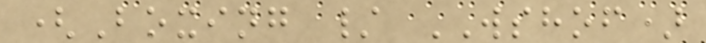(Boxing / WSHOF)
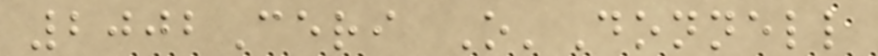2002Ceri O'Donnell
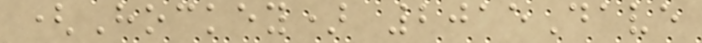(Hockey) 2015Dave
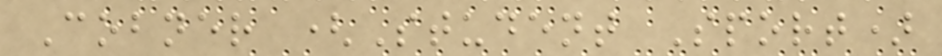Cobner (Student Sport)
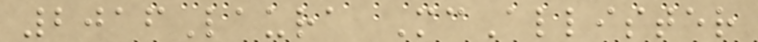2016Laura McAllister
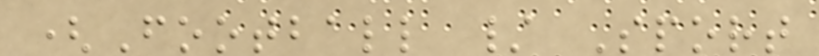(Football / Sport
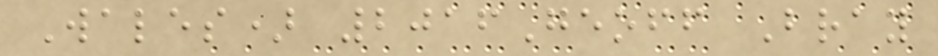Wales) 2016Geoff Bray
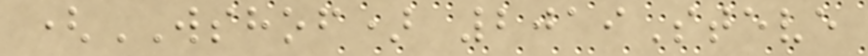(WSHOF) 2019Steve
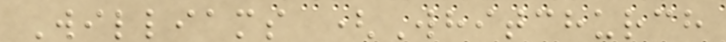Williams (Whitchurch
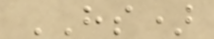HS)
